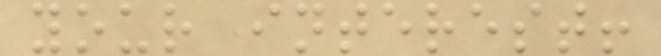your interest!
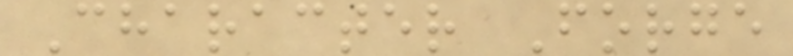Character Forge
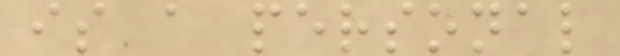is a personal
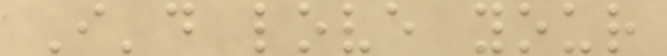I'd love your
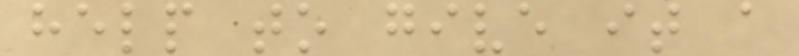help to give it a
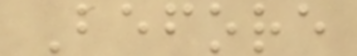Before
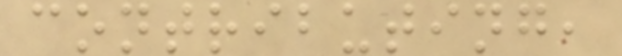contributing,
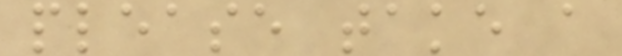please take a
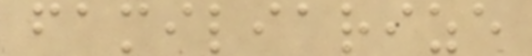familiarize
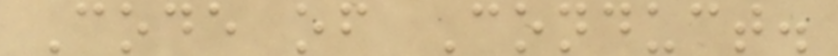Code of Conduct.
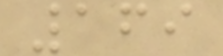169
